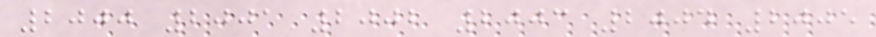2000 2001 2002 2003 2004 2005
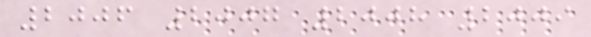2006 2007 2008 2009
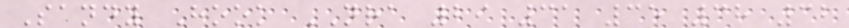Sandy Hook NRA 29 31 35 38 32
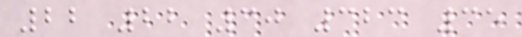22 22 30 323 35
